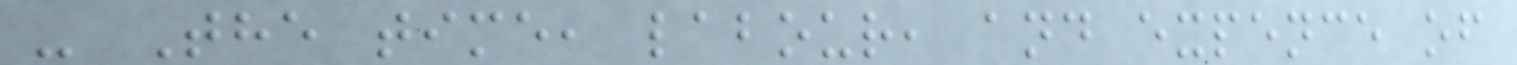- The time, labour, and expence of
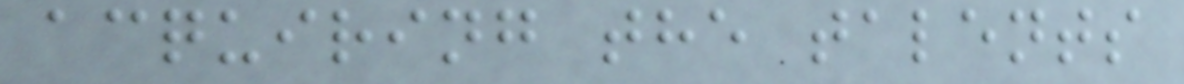acquiring the talents
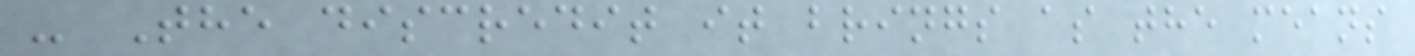- The discredit it brings as the means
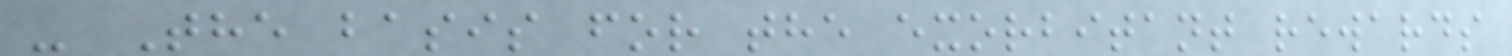- The basis for the exorbitant rewards
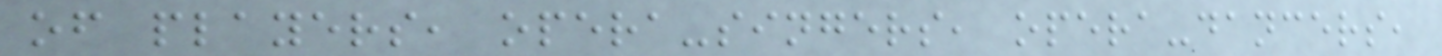of players, opera-singers, opera-dancers,
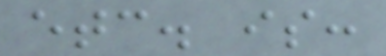etc. is:
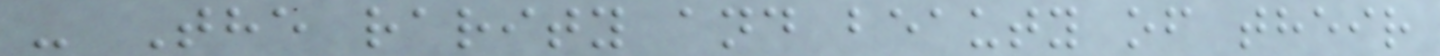- The rarity and beauty of their
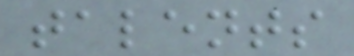talents
